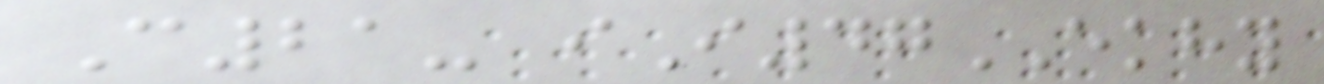C21- iI47EKHY
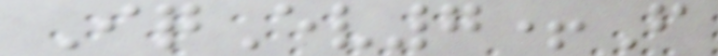IqEv7+F
